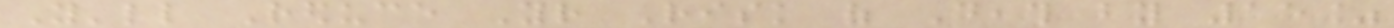You'll Reduce Your Risk of Death by 15%
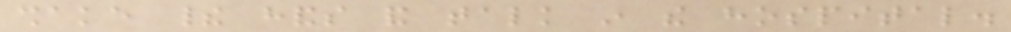shake their hands and talk in the hospital.
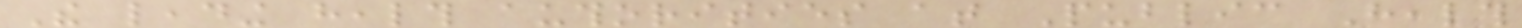The leading health authorities at Public Health
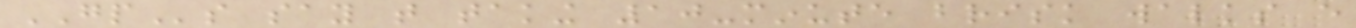GPs say that taking 10-minute brisk walks every
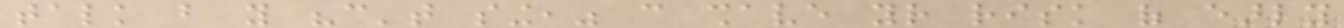talk but you "can't sing," can shave your risk of early
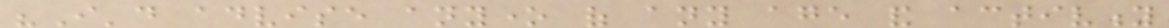"I'd advise anyone of any age and activity
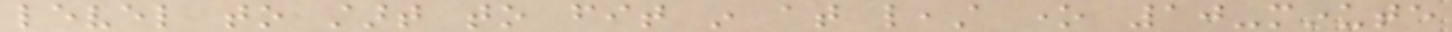level to start to fit in at least one 10-minute
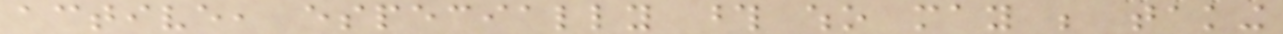active, especially those who may be taking
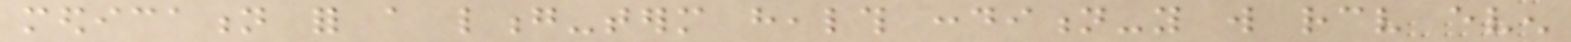medication for a long-term health condition-you will receive even
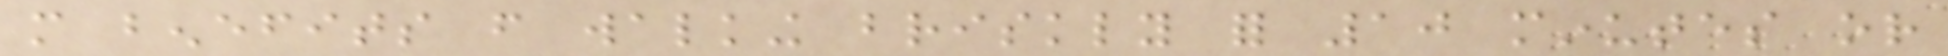more benefits from walking briskly for 10 minutes or
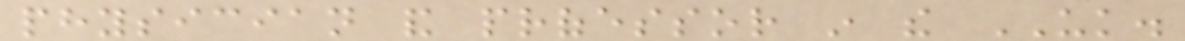physician and professor in the UK.
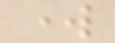work
